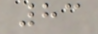83
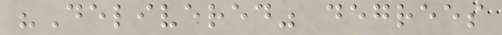"Delivered" degrees
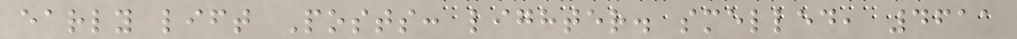early lift Posts: lighter. smelled, 4611
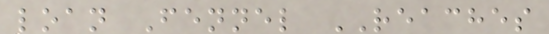loan Fennel REACHES
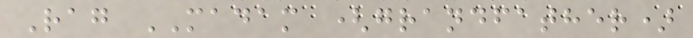Rag MADAM (grandfather)
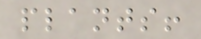plants!
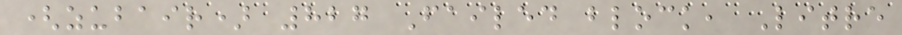(zubair) 827 Failed block, Litre
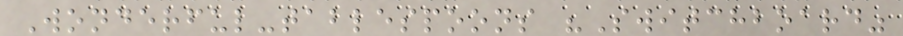Wonderful-tablespoons "Switchboard"
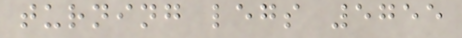turning legs 5755
